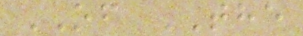OF THE
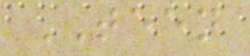TEEN
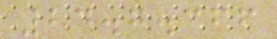24.7.366
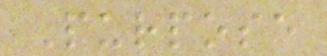Purpose
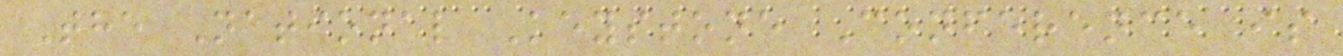The National Keystone Conference is
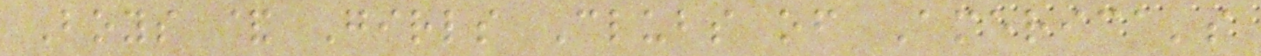Boys & Girls Clubs of America's
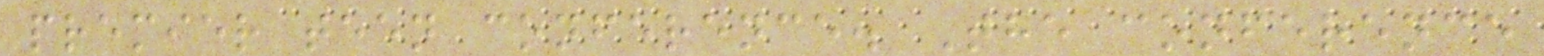premier teen conference. The conference
